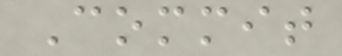Commit
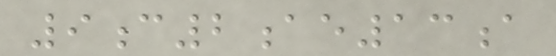9c2ae13a
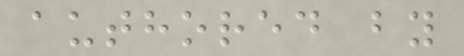authored by
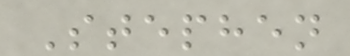Stephen
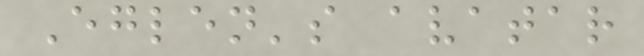Eglen's avatar
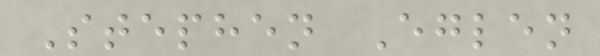Stephen Eglen
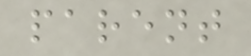parent
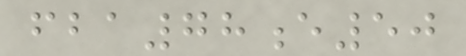fba78e50
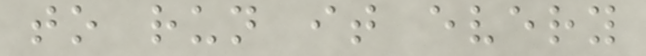to run it every
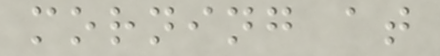morning at
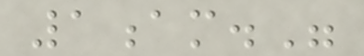1am."
